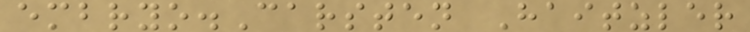embryo.Carsten Haitzler
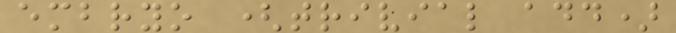embryo (trivial add)
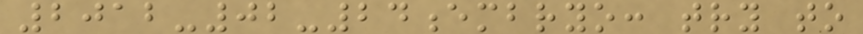2012-02-24embryo: try to
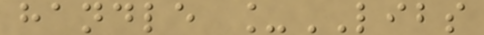handle _LIBS
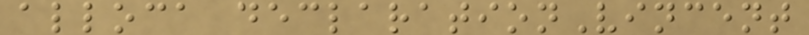alloca declarationVincent
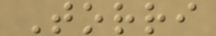Torri
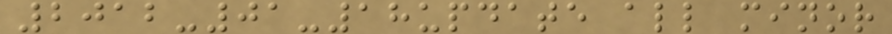2012-01-18update all minor
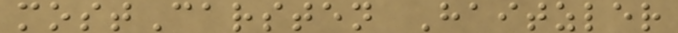mostCarsten Haitzler
